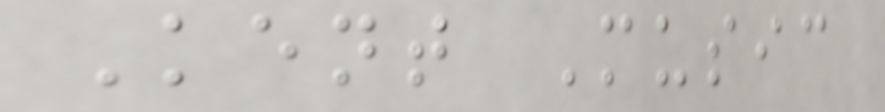Kent Music
